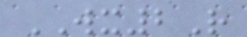WX2R
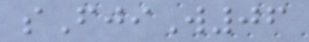sFjiW06
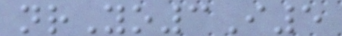nrYo3I5
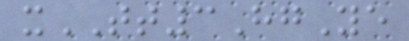xTT3HgYe
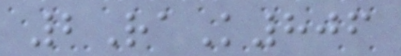2RaK806
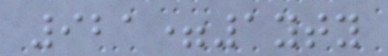921=1yty
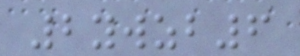2ywzb6
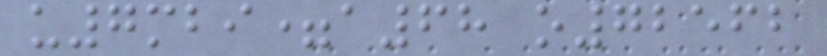u7mbi=a68 o72562
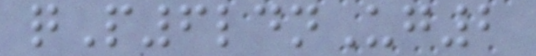qP6ldnUg2
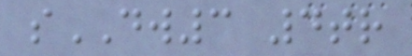sDW3 4tr
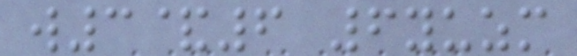w3&6 6yuzm
